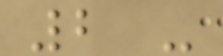2 -
